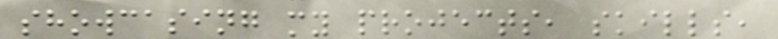showcasing my projects, skills,
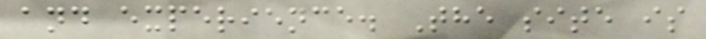and experience. The site is
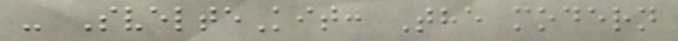- SvelteKit: The modern
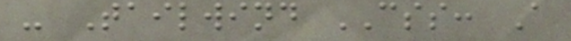- Tailwind CSS: A
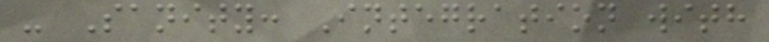- Sanity: Integration with
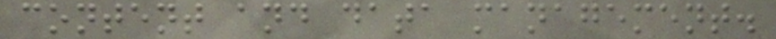content and data management.
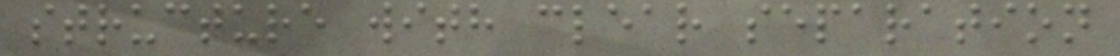structure with clear separation
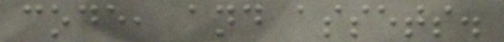code, and assets.
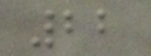22
